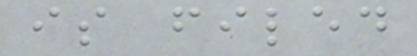is filed
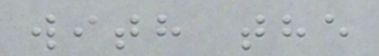with the
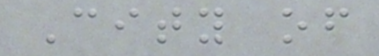City of
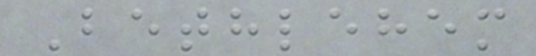Bethlehem
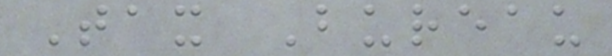Tax Bureau
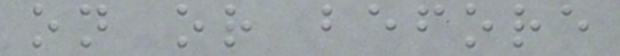on or before
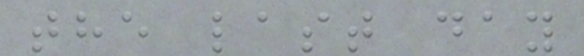the last day
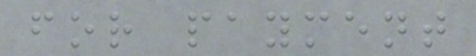for payment
